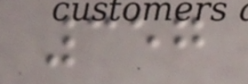357
